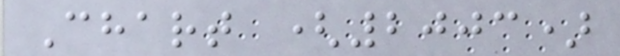Chart (2003)
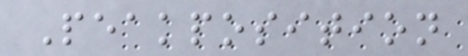Peakposition
